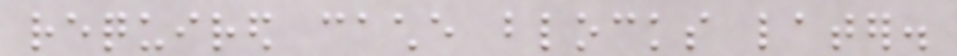required cache blocks later.
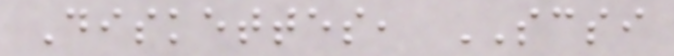Diskettes, SCSI
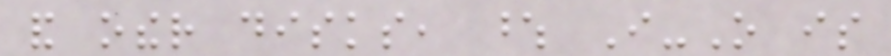and other disks, whose I-O is
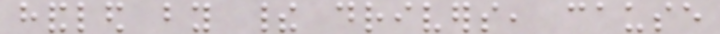handled by their drivers, cause
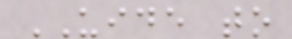UIDE to
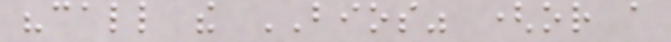"call the BIOS" (or a
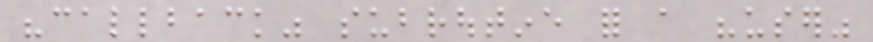"callback" subroutine for a "user"
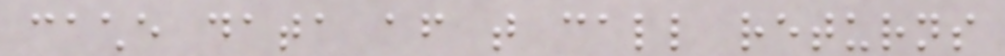cache data after that call returns
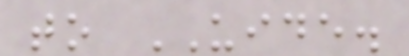to UIDE.
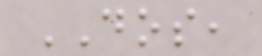DOS,
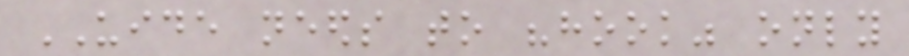UIDE needs to "hook" only
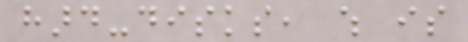hard-disks, which is
